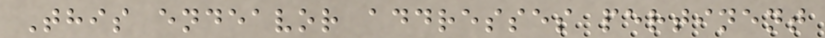This endeavor addresses pertinent
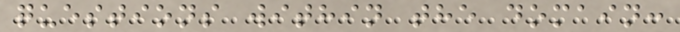questions within the domain:
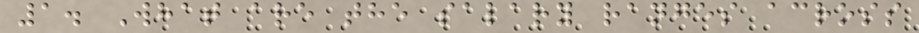1. What are the salary ranges across
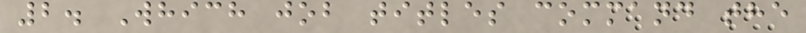2. Which job titles command the
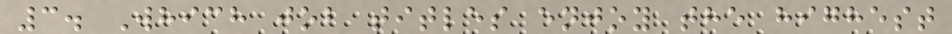3. Which job titles enjoy the highest
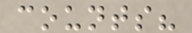counts?
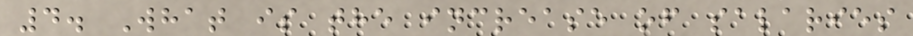4. What is the increase of salaries
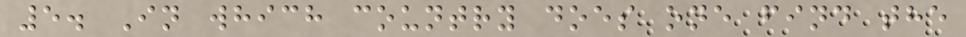5. In which country does one find the
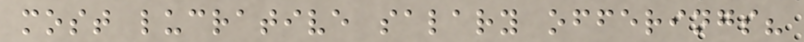most lucrative salary offerings?
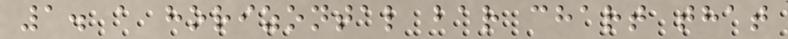1. a horizontal bar chart that
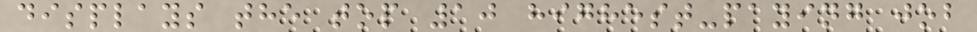displays the top 10 highest-paying job
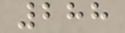288
